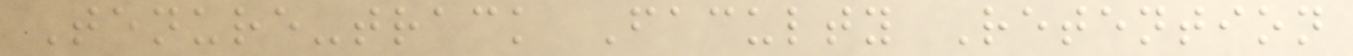Tenure-track Faculty Retention
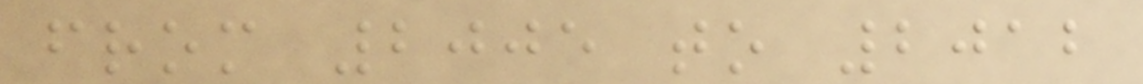from 2005 to 2012
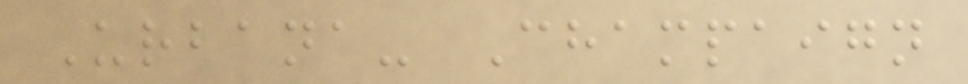Urbana- Champaign
